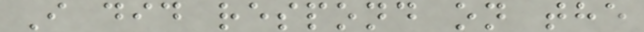I did respond on the
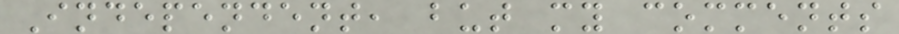Independent, but my comments
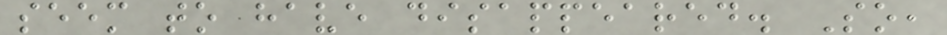seem to have disappeared. So,
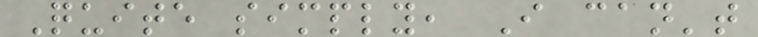Quite simply, I can't
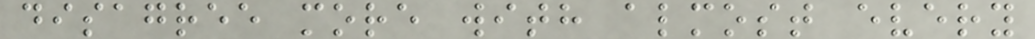disagree more with almost every
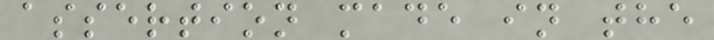assertion made in the
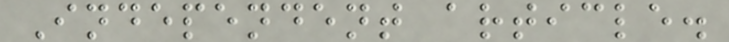Independent article.
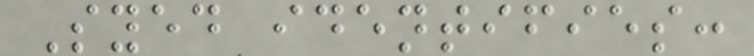Syed identifies:
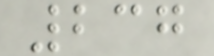237
